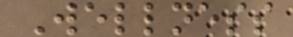Wellness
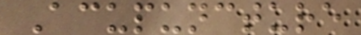Acupuncture
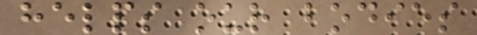helps our bodies
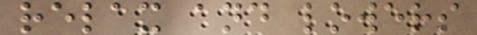relax and lowers
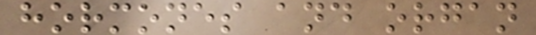hormones and organ
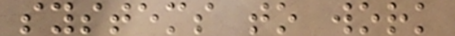systems to work
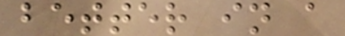better in a
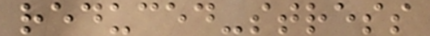reduced-stress
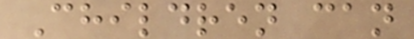Children can
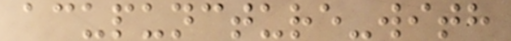acupuncture-with
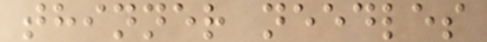thinner needles
